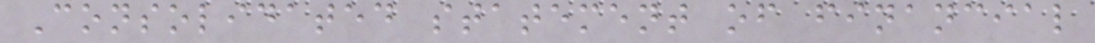Consolidated statement of financial
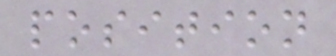position
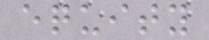equity
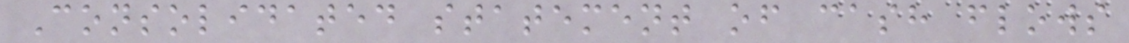Consolidated statement of cash flows
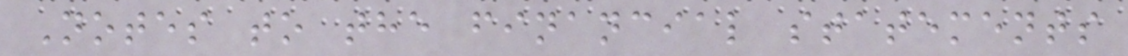Notes to the financial statements
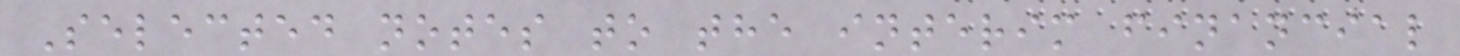Selected notes to the interim financial
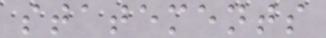statements
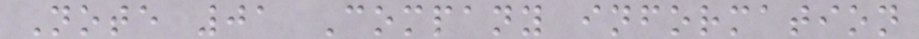Note 01 Company information
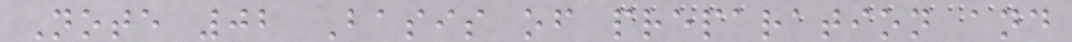Note 02 Basis of preparation and
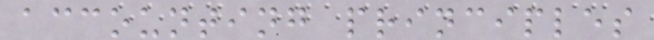accounting principles
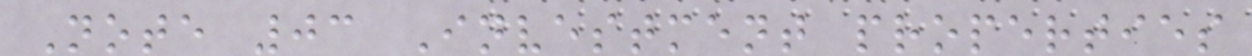Note 03 Investment properties
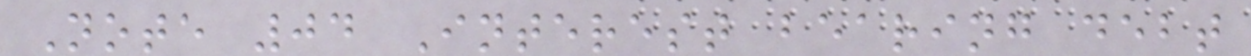Note 04 Interest bearing debt
